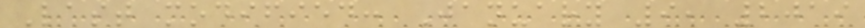Last modified: January 9, 2019
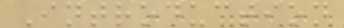Introduction
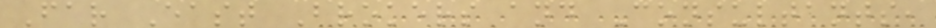Far East Brokers and Consultants,
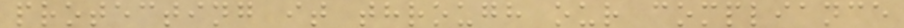protecting it through our compliance
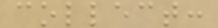collect:
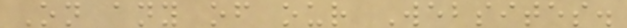On any of our Websites.
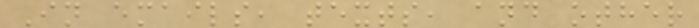In emails, texts, and other
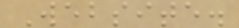Website.
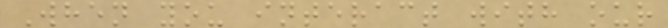When you interact with our
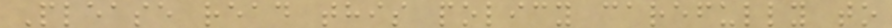Please read this policy carefully to
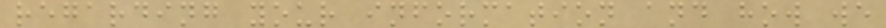regarding your information and how we
